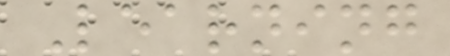Learning
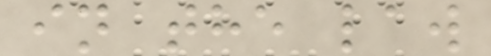in the law
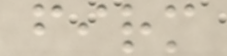firm
